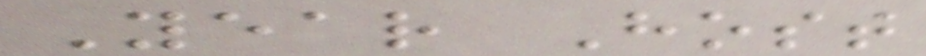Year Host
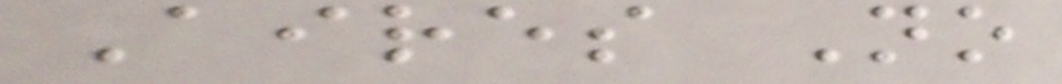Aires No
